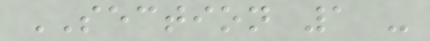SECTION 1 -
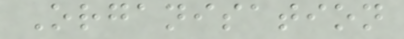Organisation
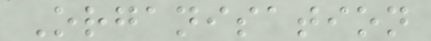Organisation
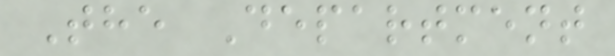The Department
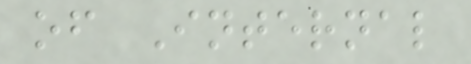of Internal
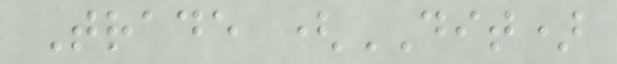Trade (DIT)
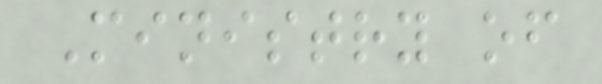Ministry of
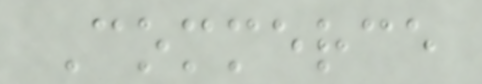Commerce
